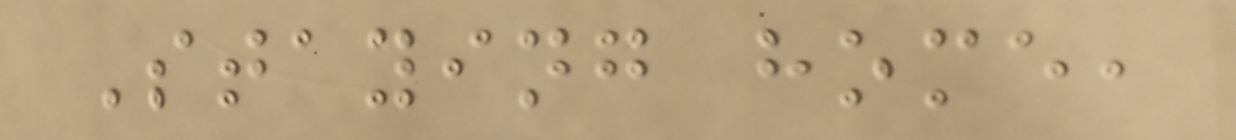Staying home,
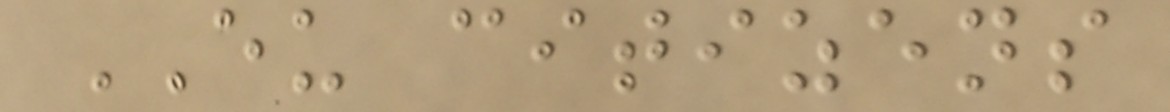EU citizens
